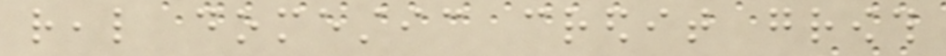real domestic credit growth
